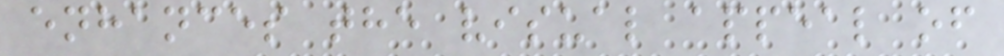enhances the visual appeal of
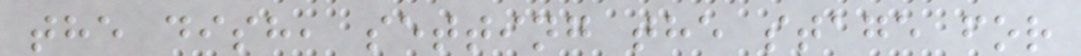the dish, setting the stage for
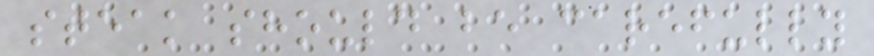steak should be carefully
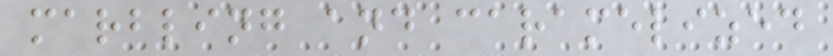marbling and caramelized
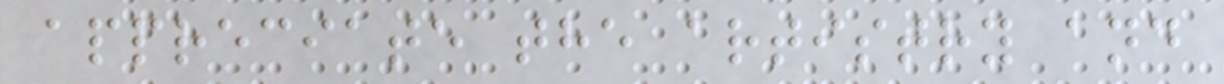appreciate the artistry and
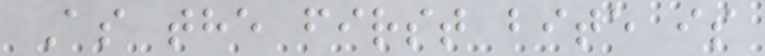As the first bite is
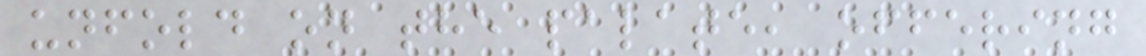unfold on the palate, offering
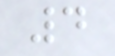4
